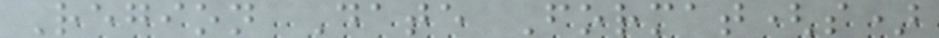Region Date Format(s)
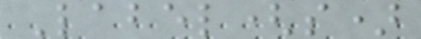Label(s)
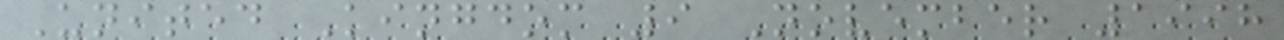United Kingdom 9 November 1998
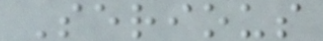Serious
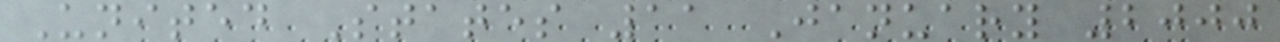United States 11 January 2000
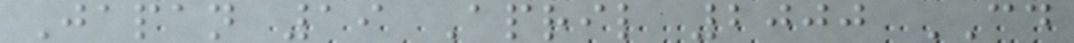Japan 19 April 2000 CD
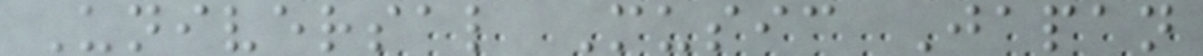Universal Music Japan
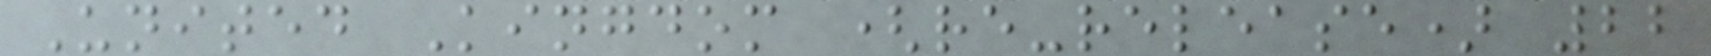United Kingdom (re-release) 22
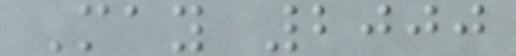May 2000
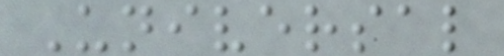Universal
